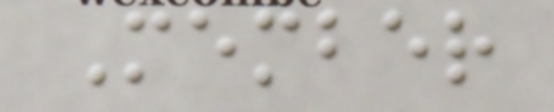Member
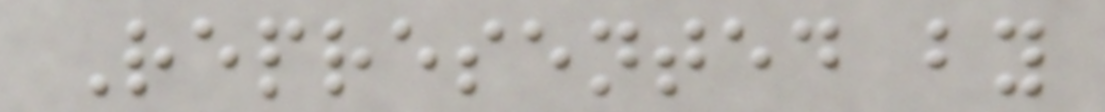Represented by
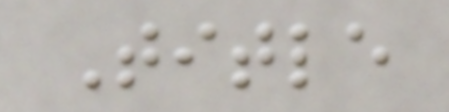Title
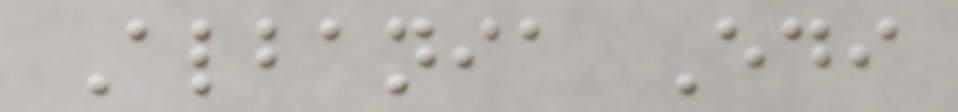Albania Edi
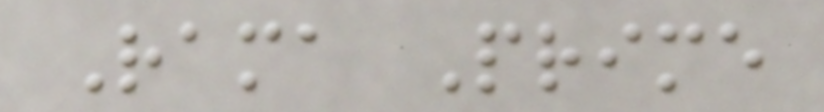Rama Prime
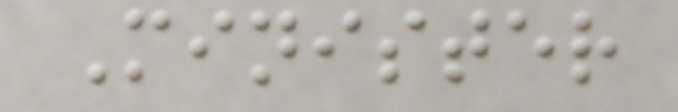Minister
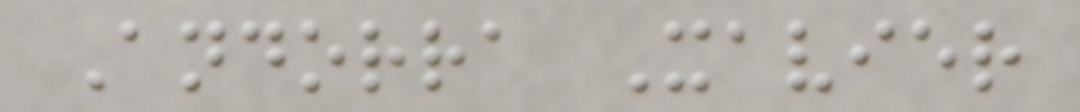Andorra Xavier
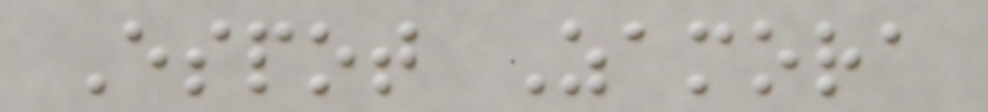Espot Zamora
